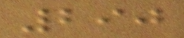290
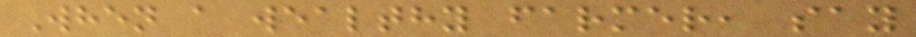When a wealthy farmer, say
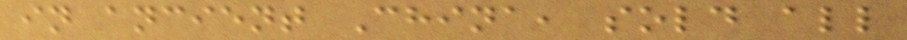in ancient China, sold all
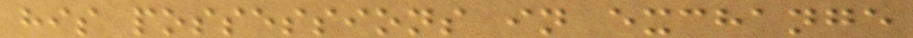his possessions in exchange
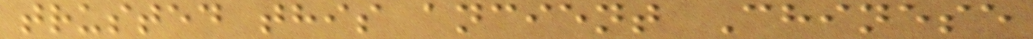trusted this ancient Chinese
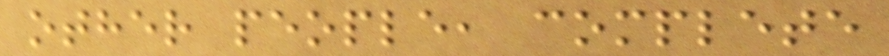other people, complete
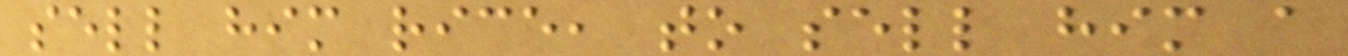sell him rice, to sell him a
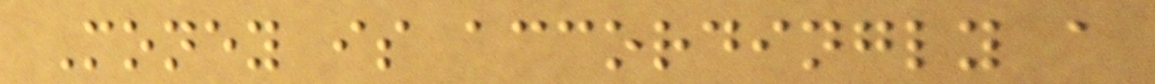Money is accordingly a
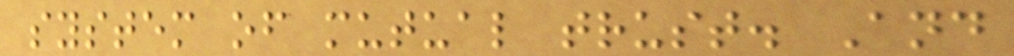system of mutual trust. And
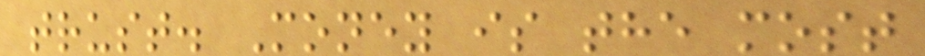trust. Money is the most
